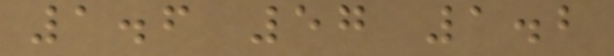1.6 57 1.2
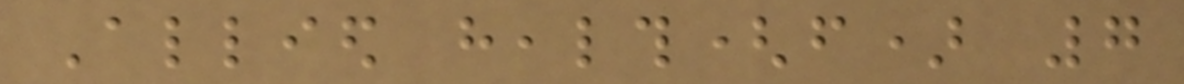Allied health(f) 7
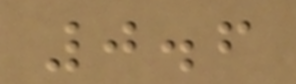0.6
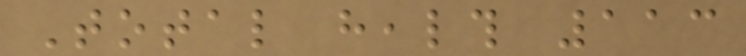Total health 113
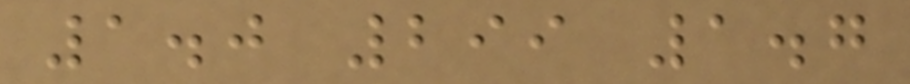1.0 299 1.7
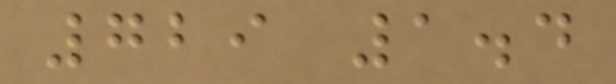729 1.4
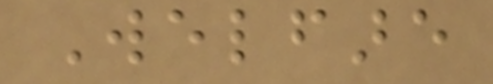Welfare
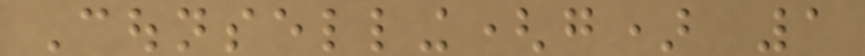Counselling(g) 1
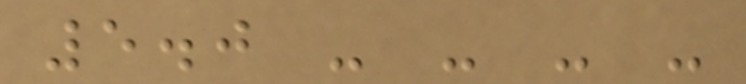5.0 - - - -
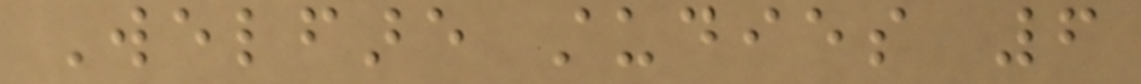Welfare studies 6
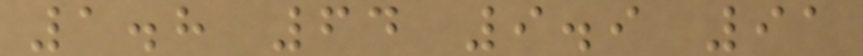1.8 64 9.9 91
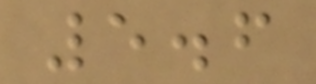5.6
